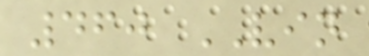460 VIN
